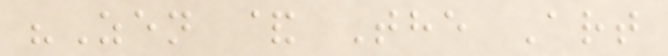"Zen & The Art
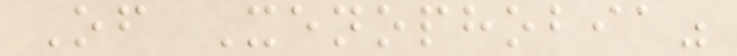Of Xenophobia"
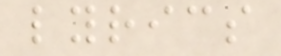lyrics
